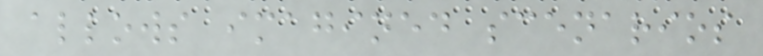allows imagined scenarios
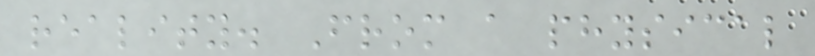reality. From a physical
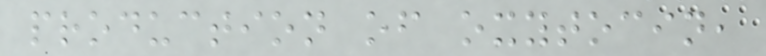production of oxytocin,
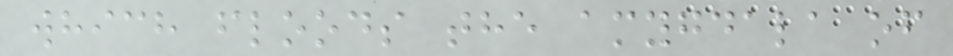which floods the amygdala of
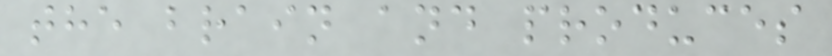the brain and produces
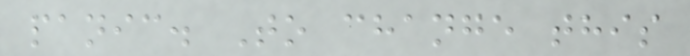panic. To change this
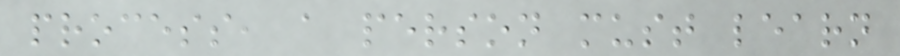process, a person must learn
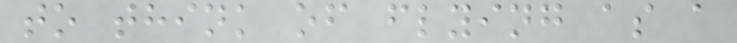to think of flying as a
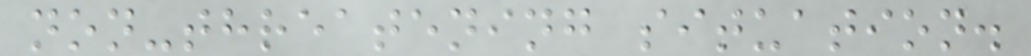non-threatening situation.
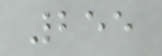255
